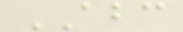ABC
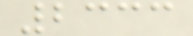2333
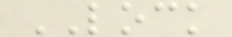LOCK
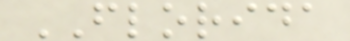FLORIDA
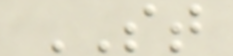ST
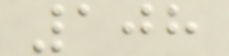108
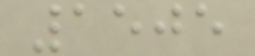1505
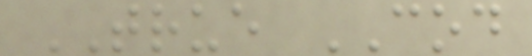TRUE COD
